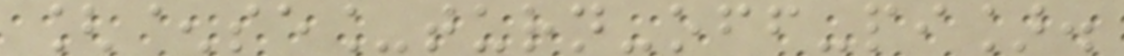[^se_turn-off-pi].
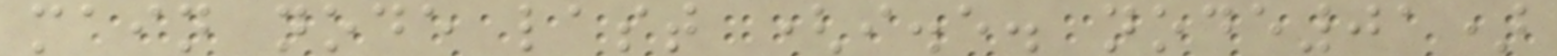main node last (i.e. node01)
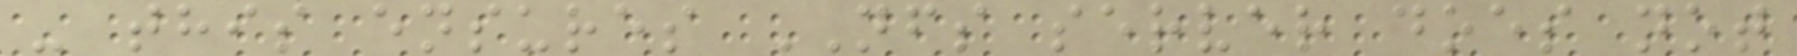- this ensures NFS server does not
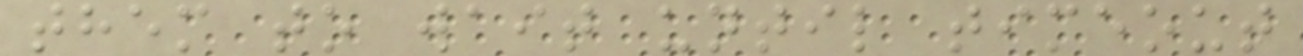them to wait until timeout
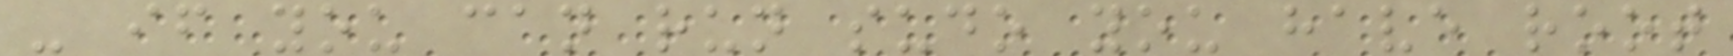- if you can run sudo you have root
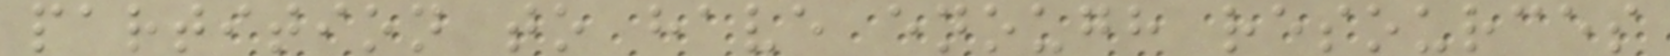partition to have enough resources
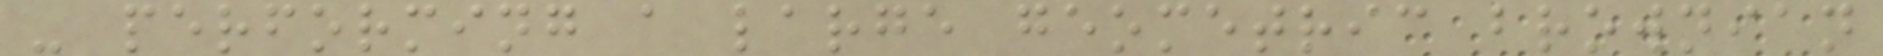- performing a large geometric brownian
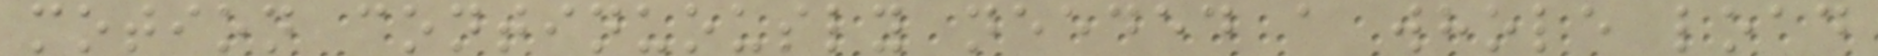motion continuously needed a whole load
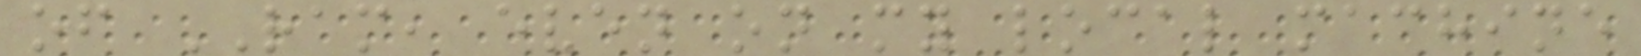of RAM, even on my local machine
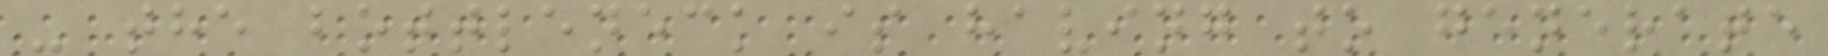- the bottleneck is having to generate
